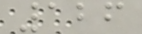126
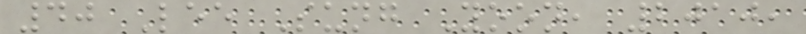40 Lee Sung Yoon, 2010,
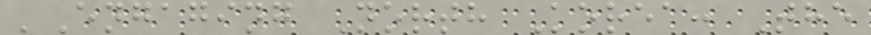'Engaging North Korea: The
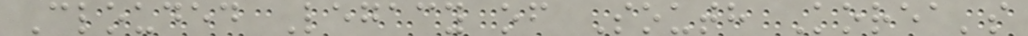Clouded Legacy of South Korea's
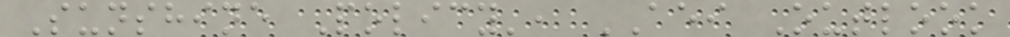Sunshine Policy', AEI Outlook
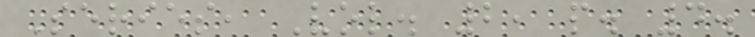Series, Vol. 2, p. 4.
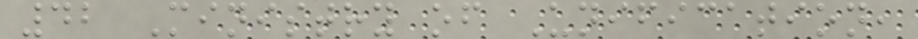42 Ministry of Unification,
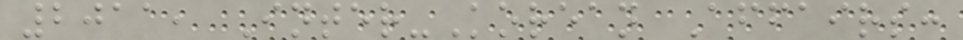2011, Inter-Korean Affairs:
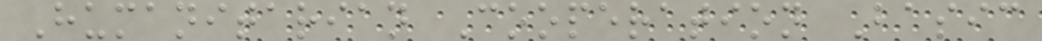Humanitarian Cooperation Basic
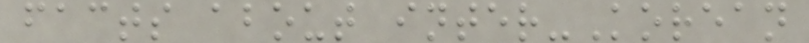facts about inter-Korean
